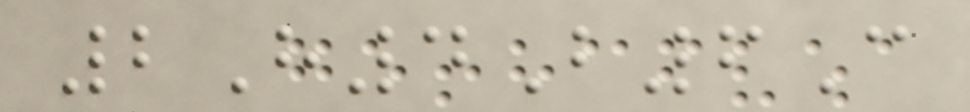2H4B6C
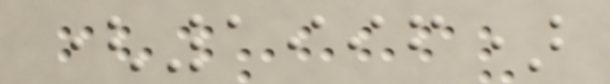(1996)
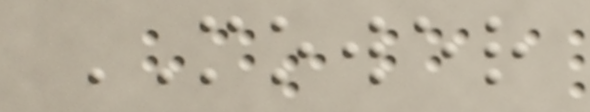MOWER
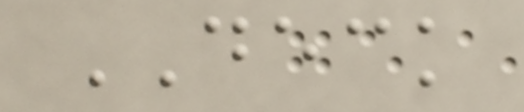DECK
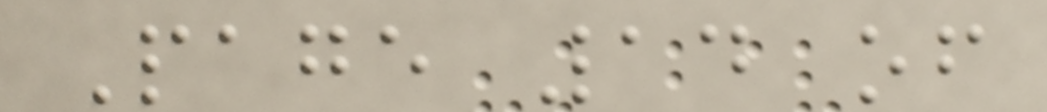Page 14 of
